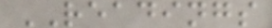READINGS
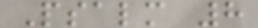Psalm 8
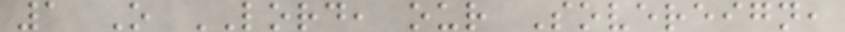1 O LORD, our Sovereign,
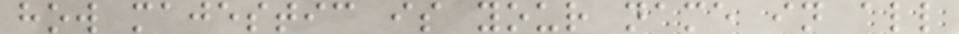how majestic is your name in all
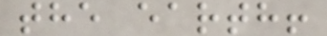the earth!
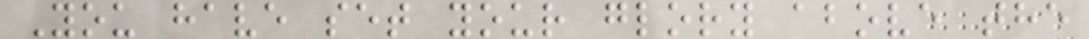You have set your glory above the
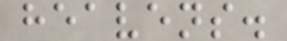heavens.
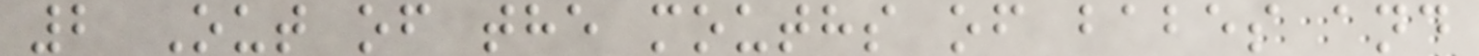2 Out of the mouths of babes and
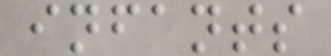infants
